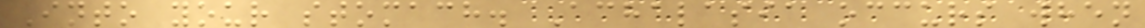Into your stomach. Achalasia occurs when
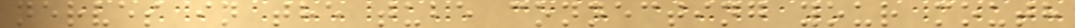nerves in the tube connecting your mouth
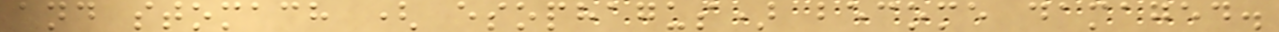and stomach ( esophagus) become damaged.
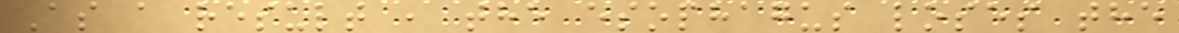As a result , the esophagus loses the
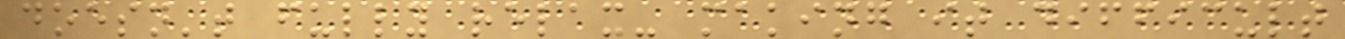doesn't fully relax- making it difficult
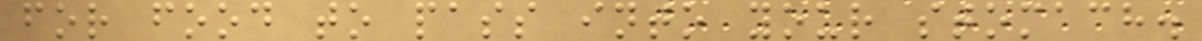for food to pass into your stomach.
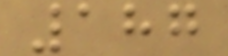187
